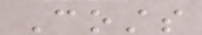Costs
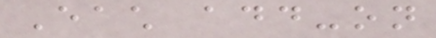Each add-on
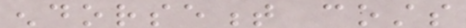endorsement costs
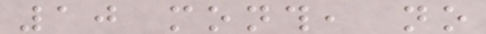10 month, no
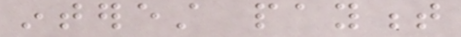interest payment
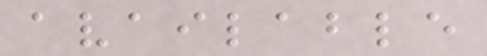available
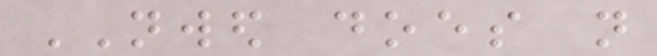NWED does not
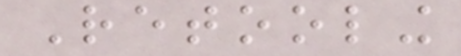Retooling
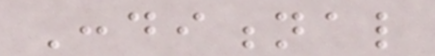Conditional
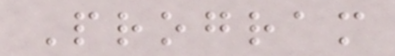Program
